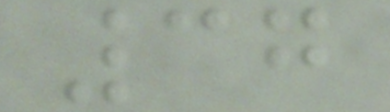37
